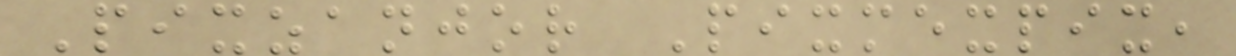Pixzanjor Pixmexpix,
